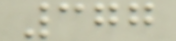377
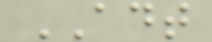ADT
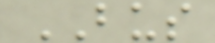BUS
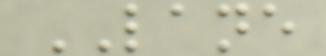LANE
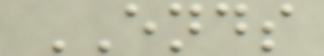ENDS
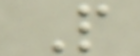P
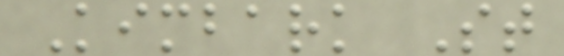Kimbark St
